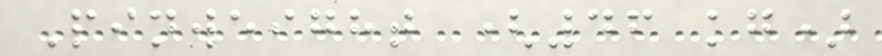Pinweight (46 kg)
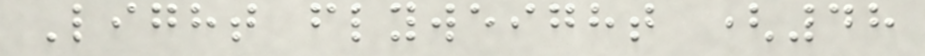Light flyweight (48
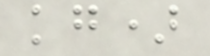kg)
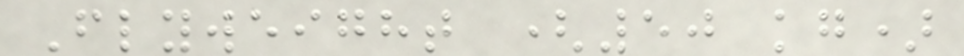Flyweight (50 kg)
